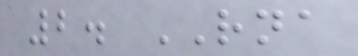2. RNA
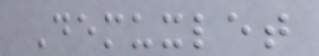Demuxlet
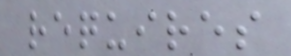requires
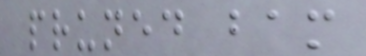pruned bam
